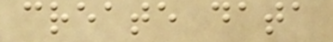create data
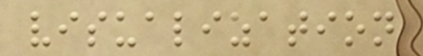visualization
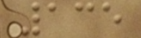135
